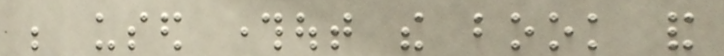be used throughout the book and
